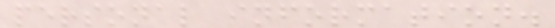personal information.
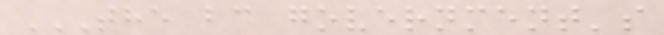THE BC GOVERNMENT'S
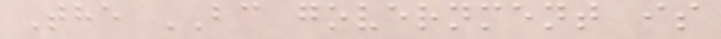The BC government is
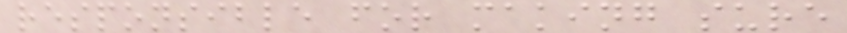responsible for making sure
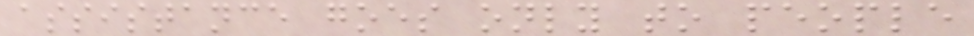assistance goes only to people
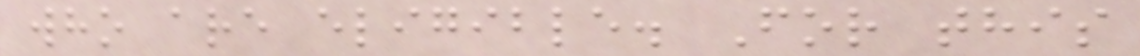who are eligible. For this
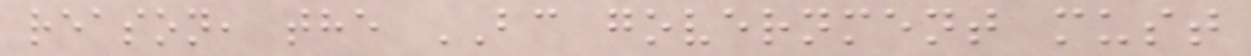reason, the BC government must
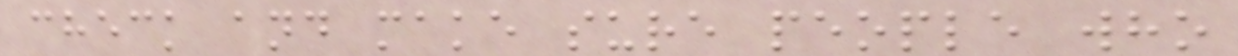check and make sure people who
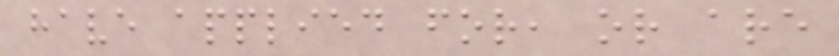have applied for, or are
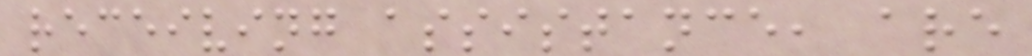receiving assistance, are
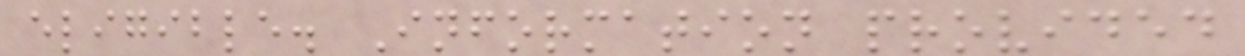eligible. Information provided
